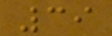39
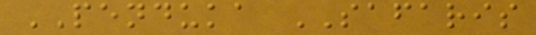PENDUKA SAFARIS
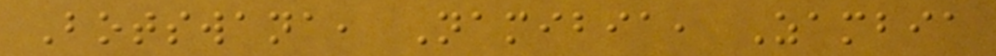Botswana, Namibia, Zambia
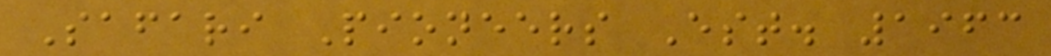Safari Pioneers Est. 1963
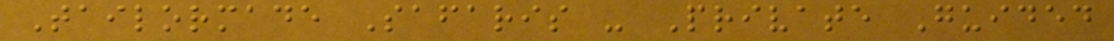Tailormade Safaris - Private Guided
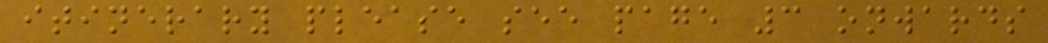itinerary please see page 3 onwards
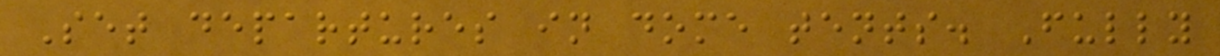Set departures in dome tents. Fully
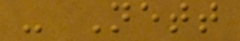- Nett
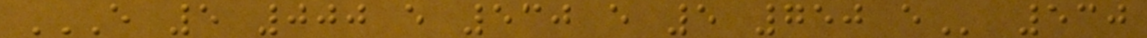E 5 000 E 530 E 5 750 E 530
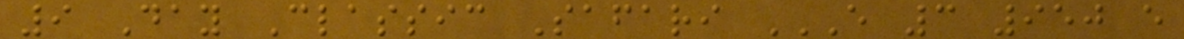9 Day Classic Safari E 3 950 E
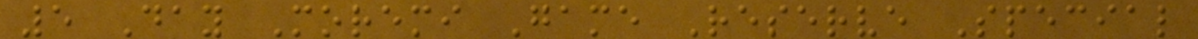5 Day Moremi Game Reserve Special
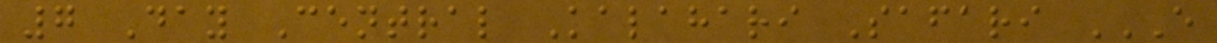7 Day Central Kalahari Safari E
